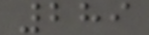289
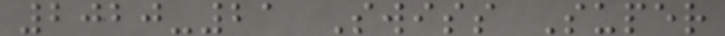2020-21 Swiss Super
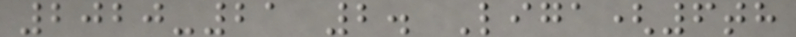2020-21 2. Liga(6th
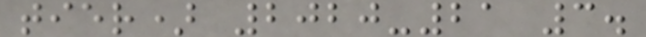tier) 2020-21 3.
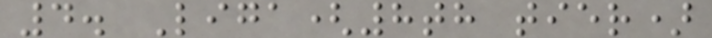4. Liga(8th tier)
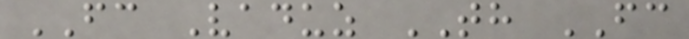FC Vaduz TH FC
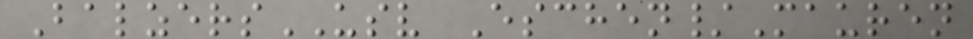BalzersUSV Eschen/Mauren
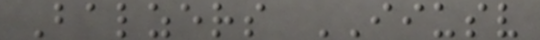Balzers IIUSV
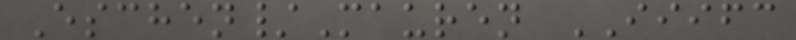Eschen/Mauren IIIFC
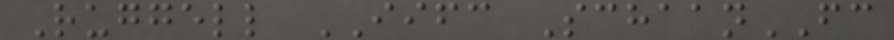Ruggell IIFC SchaanFC
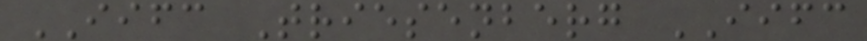IIFC Triesenberg IIFC
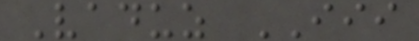Vaduz III
